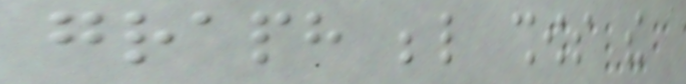graph below shows the
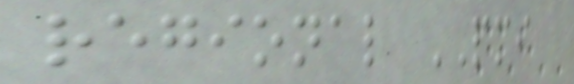regional PMI
